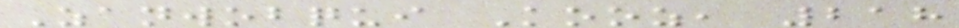Zanwobqui Kooz, 218
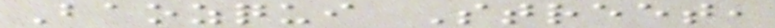Baozqui Street,
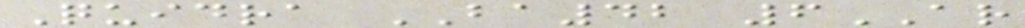Quidra BA42 6AR
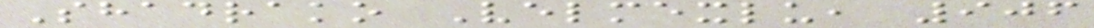Shadrako Velmexlu, 906
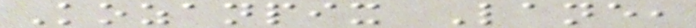Kozanpix Lane,
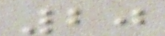20
